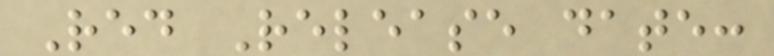Red Release date:
